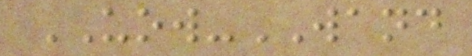UOW-WAND
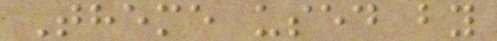Theme used by
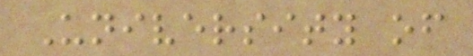University of
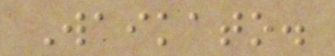Waikato.
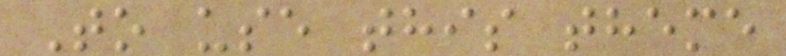To use this theme
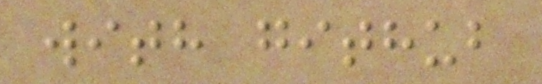with github
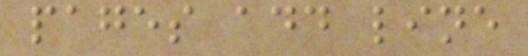pages add line
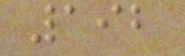192
